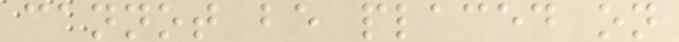cannot be placed on
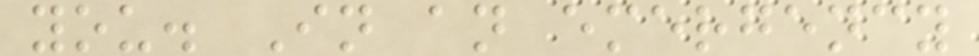you. In an emergency
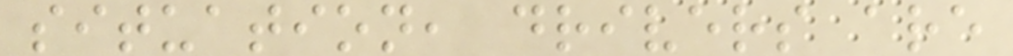situation, drivers are
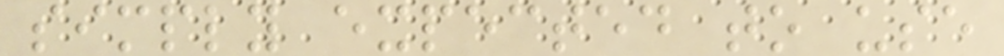simply expected to use
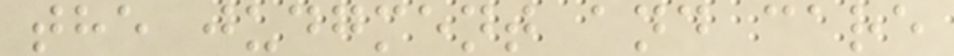the judgment and care
